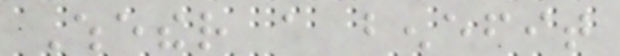Whether a benefit
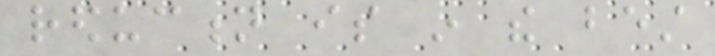reduction is in the best
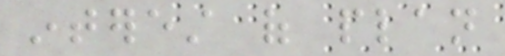interest of plan
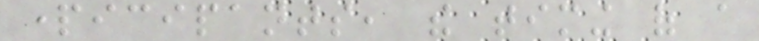participants, the timing of a
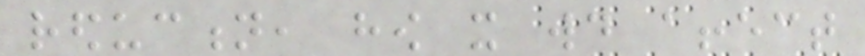reduction, how it would affect
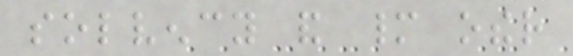solvency and many other
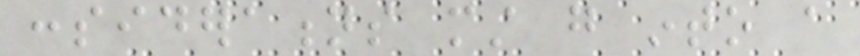considerations must go into a
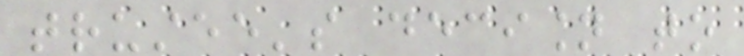trustee's decision to
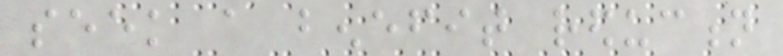seek a benefit reduction
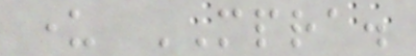under MPRA.
